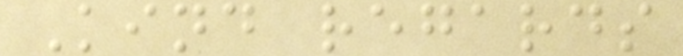Kind regards
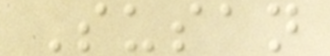Susan
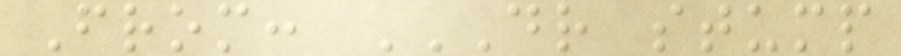From: DR STUMP
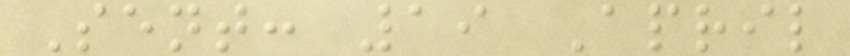Sent: 19 April
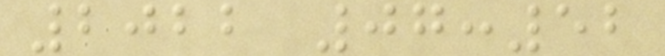2022 07:52
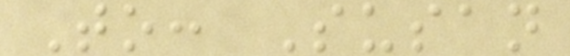To: Susan
